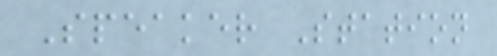Speaker Station
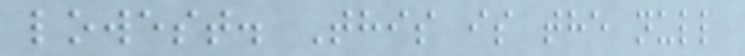lowest. This is the null
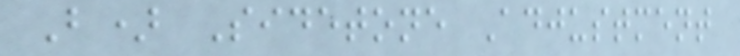B) Sidetone Adjustment
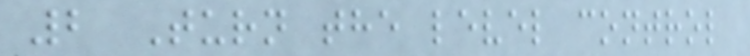2 Turn the level control
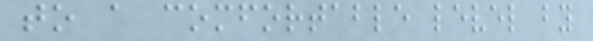to a comfortable level by
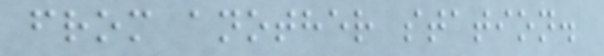from another station.
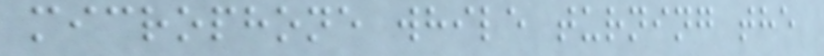microphone while turning the
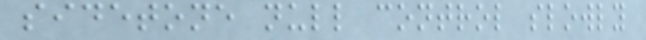sidetone null control slowly
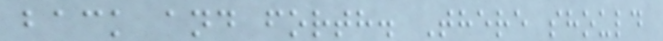back and forth. There should
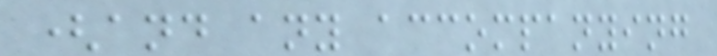(and any accompanying
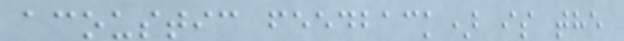acoustic feedback) is the
